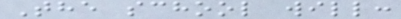The school will:
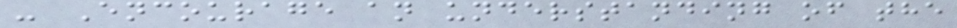- Encourage an understanding of the
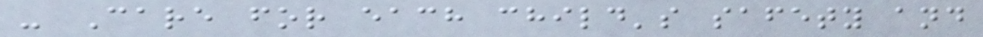- Care for each child's safety and
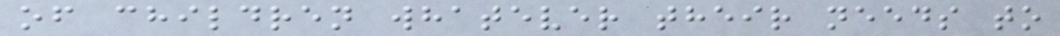of children whatever their needs to
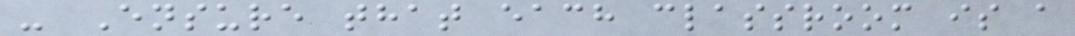- Ensure that each classroom is a
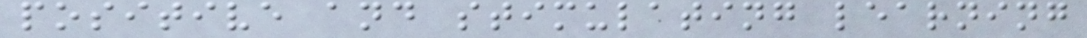positive and stimulating learning
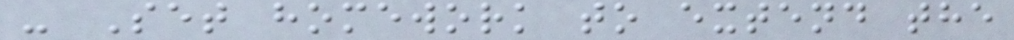- Set homework to extend the
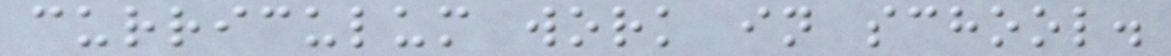curriculum work in school.
